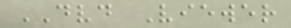DVD Viewer
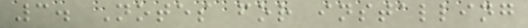3. Notes for installing
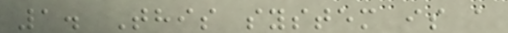1. This system is a
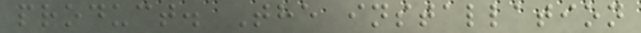product. The installation
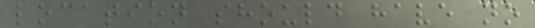location should have no
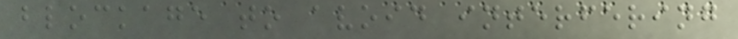blockage to avoid interfering
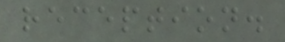reception.
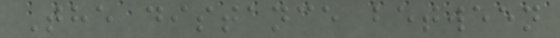The distance between
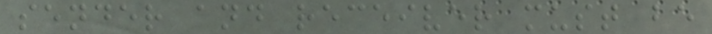sender and receiver must be
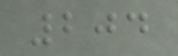204
